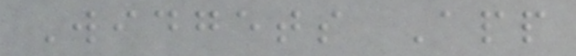Widgets App
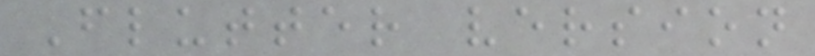Flutter version
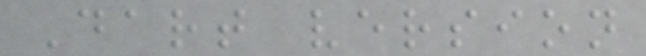Dart version
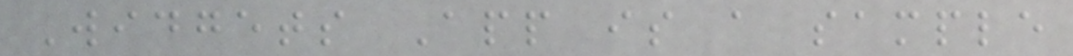Widgets App is a sample
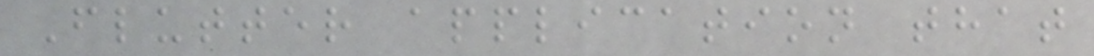Flutter application that
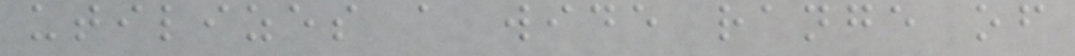utilizes a wide range of
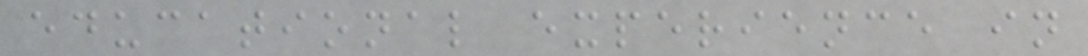educational experience in
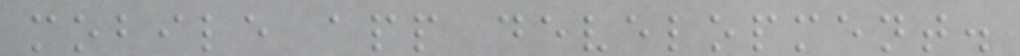mobile app development.
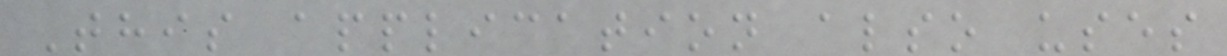This application also uses
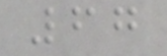67
